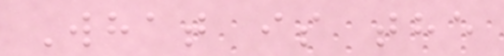What is the
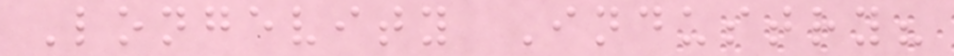Longevity Industry?
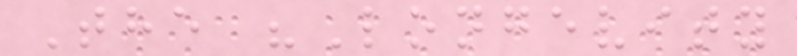The "Longevity
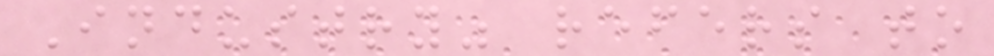Industry" refers to
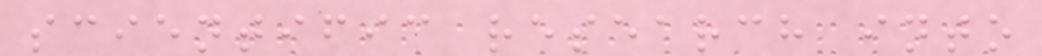scientific research into
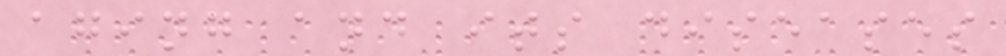aging and its diseases
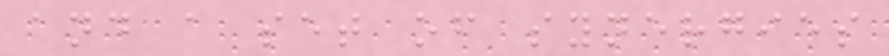and a set of synergies
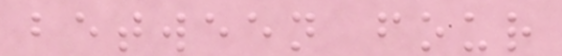between four
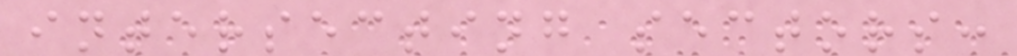intersecting sectors:
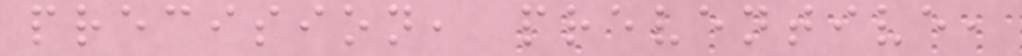precision, preventive,
